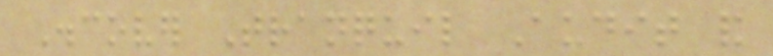Discover Tranquil Audit and
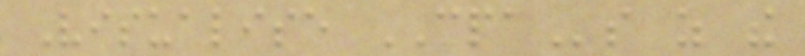Visualise CPAs as the
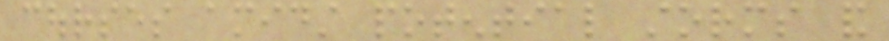courses amidst potential storms and
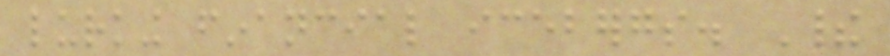lurking financial icebergs. Their
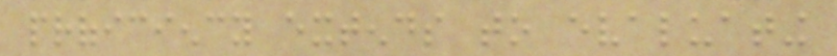proficiency extends to evaluating
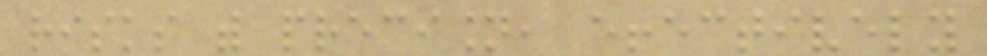risks with precision, effectively
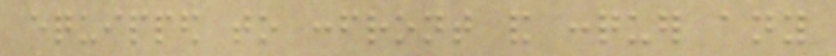equipped to confront and conquer any
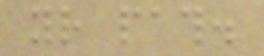your path.
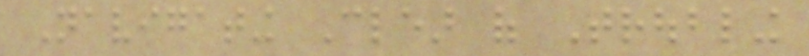Navigating Clear of Troubling
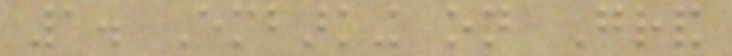1. Embarking on Grand
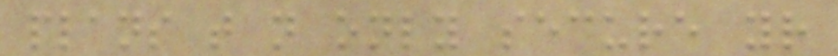plans that not only secure your
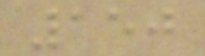150
